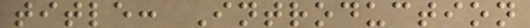title: Introduction
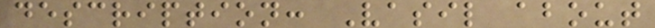description: Vasil about
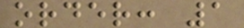order: 1
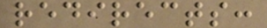redirects:
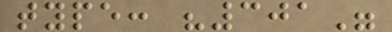type: "301"
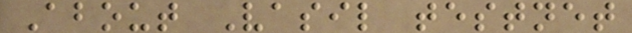About Vasil testnet
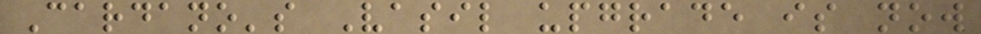Cardano's Vasil upgrade is now
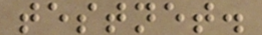testnet.
